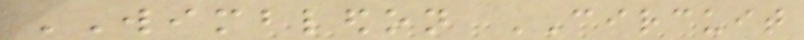WIMBLEDON CIRCUIT
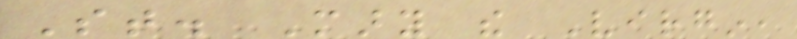St. Mary the Virgin,
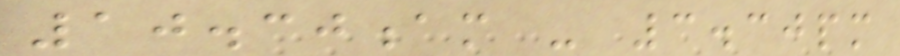10.30am - 3.30pm
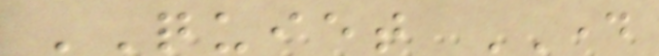QUIET DAY
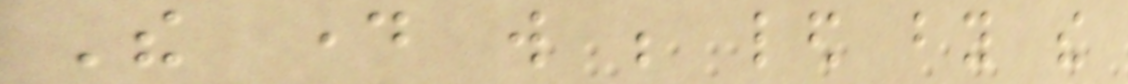The day will be led by the
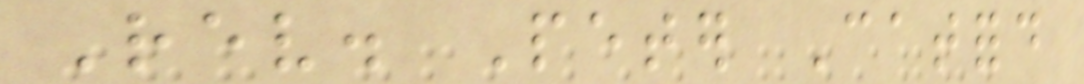Rev. Peter Catford
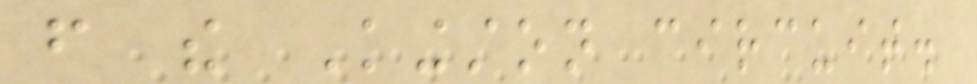from the Kingston circuit.
